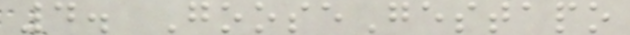4. GooseGestapo
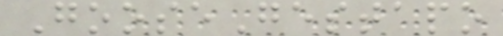GooseGestapo
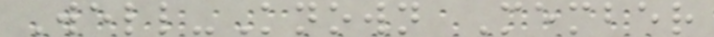Well-Known Member
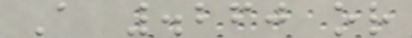A .260 or
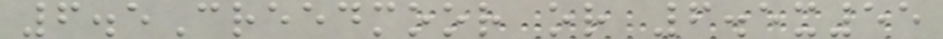6.5Creedmoor or 6.5x55
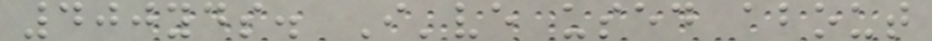400yds. I've used about
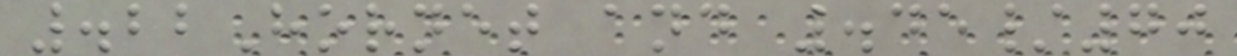.22Hornet and .45/70
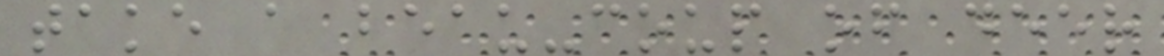take a beau-coup of deer
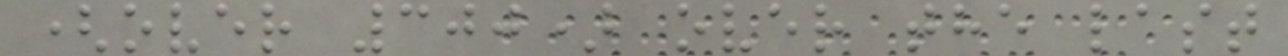(over 300) over the last
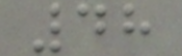48
